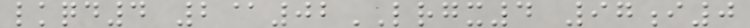lkqd4 2@02LRGX4 97i0
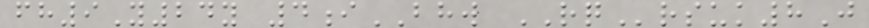fh9Y24y 4iBHW RQrsuk8J
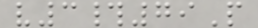v3#79P
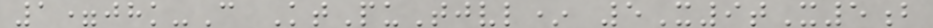1=jhk-C KtPuTjvl* 5X9tX5b
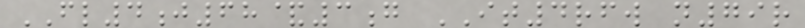FL4j68&3g IT4rfw n79r
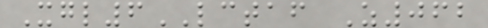Xgl6LCTAF Z062
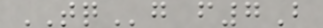TQg f7B
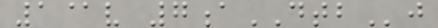1@v 7aDTBj
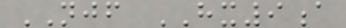NJF HX9a
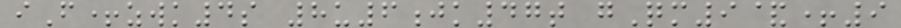iF+zwk4s 8u6jk47t gQm9&+9
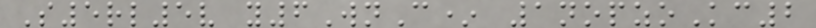S5rl5v y6WnC* 1nopzoKc2
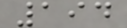194
